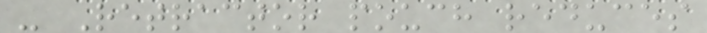- Retractor pouch reduces
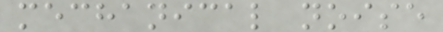mechanical noise
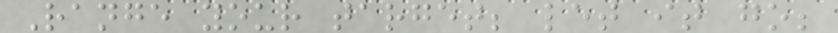Range your target; let it go;
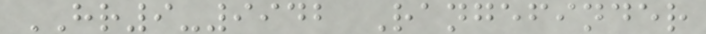HR9-9942 Rangefinder
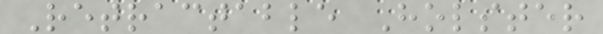Retractable Holster
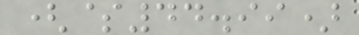($44.99)
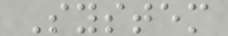System
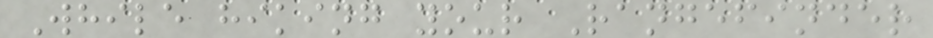While hiking your Rangefinder
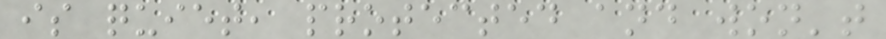is quiet, protected and won't
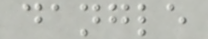dangle
